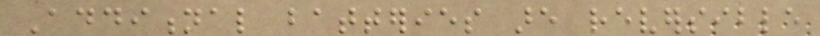Additional batteries are reversible
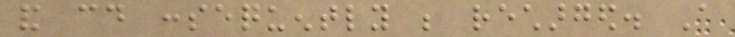and could consequently be recharged. A
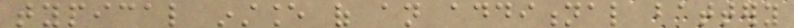typical instance of an additional battery
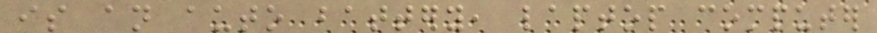is an auto battery, laptop computer
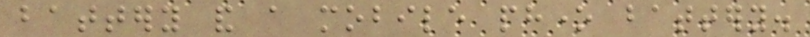battery and a mobile phone battery.
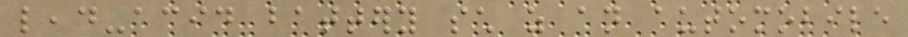lead-acid battery such as an automobile
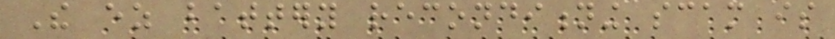The ez battery reconditioning scam is
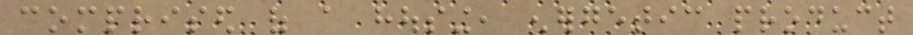comprised of a housing, energetic product
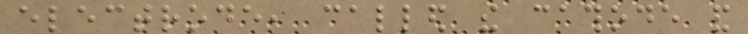electrode, called the cathode and
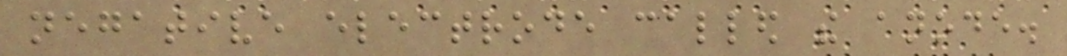negative electrode called the anode.
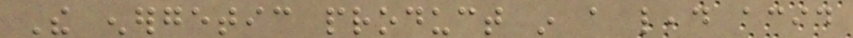The energetic product in a lead acid
